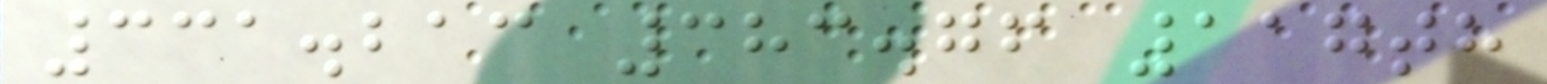331.213 383.76 117th
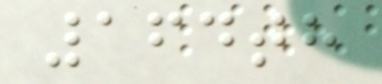164th
